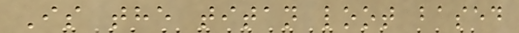Is the titan loot based
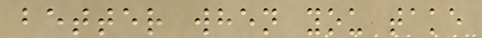better when you take
